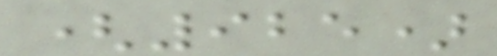(925)
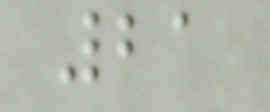21
